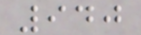940
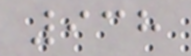938
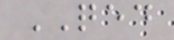QED
